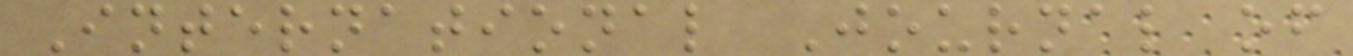International Journal of
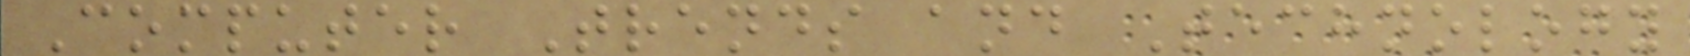Computer Trends and Technology
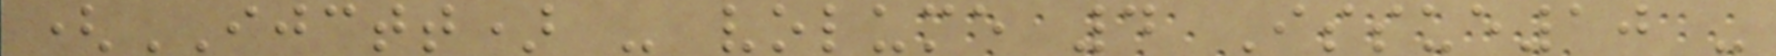(IJCTT) - volume 4 Issue10 -
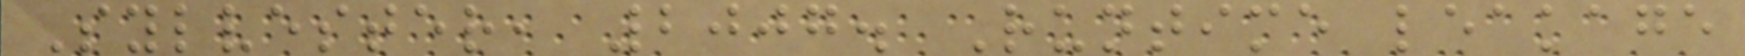Sylvester, 2007. Runtime leakage
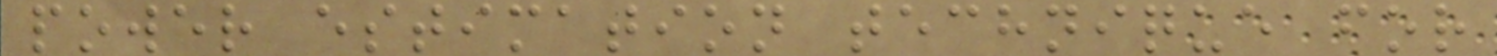power estimation technique for
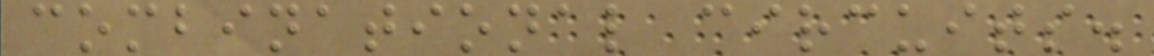combinational circuits.
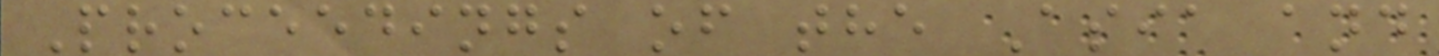Proceedings of the Asia and
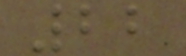22
